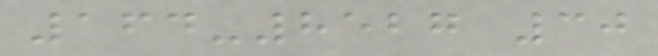164-8527 30
